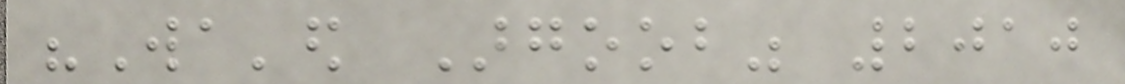"Wa'ed Argoob" 2010
